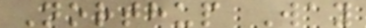Northup Way
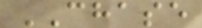CHASE
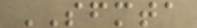SFMTA
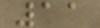11
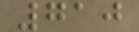710
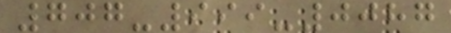707-999-0087
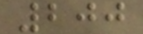200
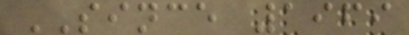SINCE 1969
